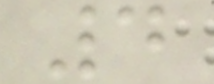4
